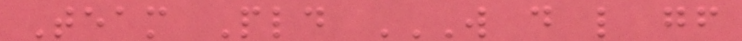Team Pld W D L GF
